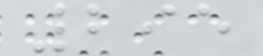295
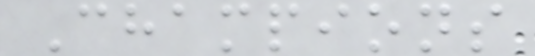Champions
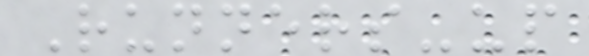Runners-up
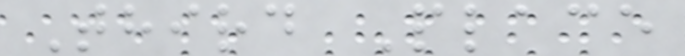Third Place
